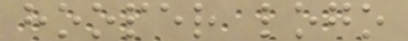hooper logo
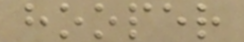hooper
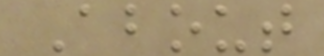About
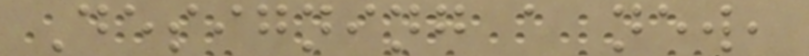Designing a new,
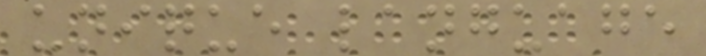unique language
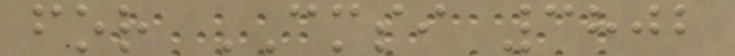for CMSI 3802
